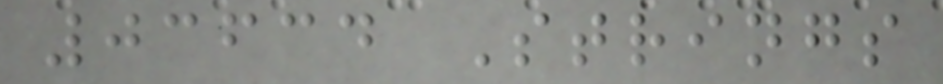03634 Strings
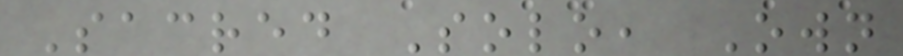Sacred Solo, Own
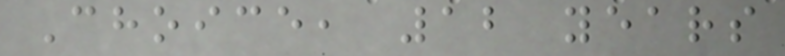Choice, 12 years
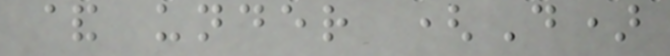& under (D)
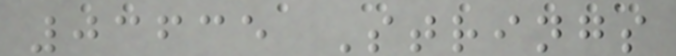03635 Strings
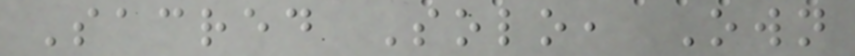Sacred Solo, Own
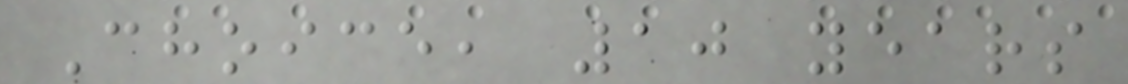Choice, 10 years
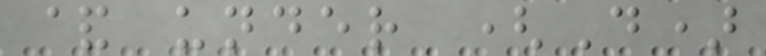& under (D)
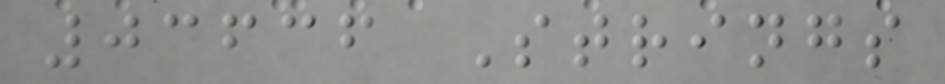03636 Strings
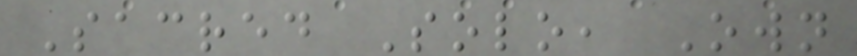Sacred Solo, Own
